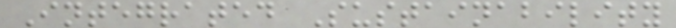Integrated Sustainability
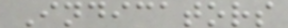Indicators
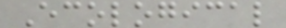Ecological
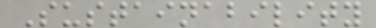Sustainability
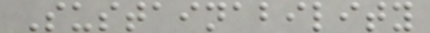Sustainability
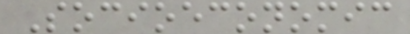Socioeconomic
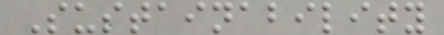Sustainability
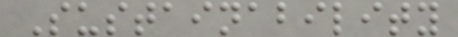Sustainability
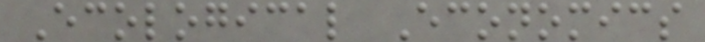Ecological Economics
